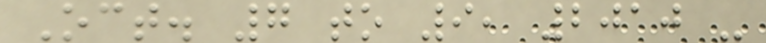Oct. 7 to 9, 2010 -
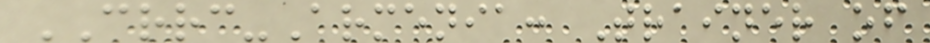CRRC-Armenia: Trainer of
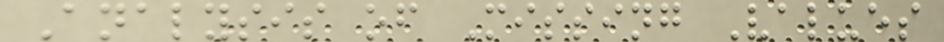Analysis of Missing Values
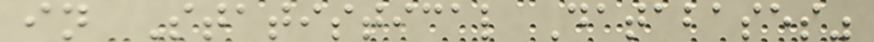in Statistical Databases"
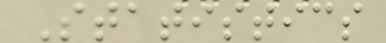Statistics
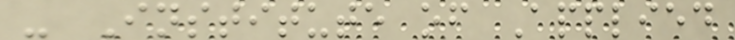- Institute of Applied
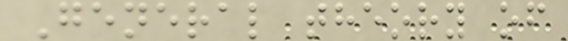General theory of
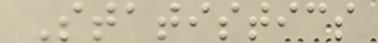Statistics
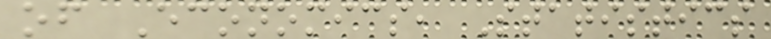of Economics, Statistics
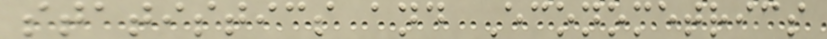statistics and Econometrics
